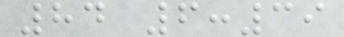84 6:39
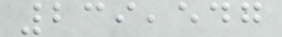239,547
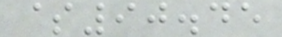$90.45
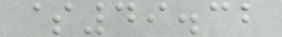$49.32
